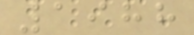1988
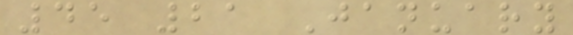45 21 January
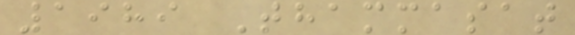1989 Thammasat
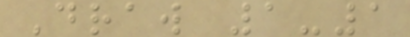Draw 1-1
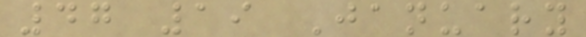47 19 January
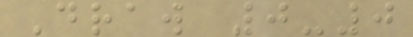Draw 0-0
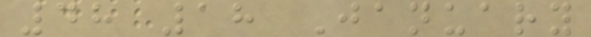48 18 January
